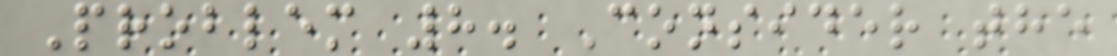Problem 8. Consider the
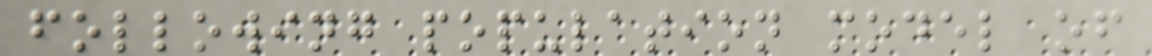following population model of
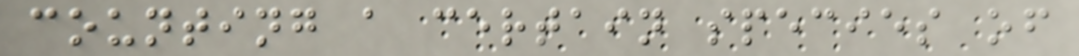counting a certain species of
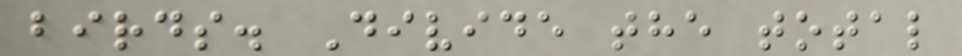birds. Divide the total
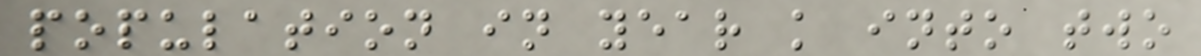population in year k into two
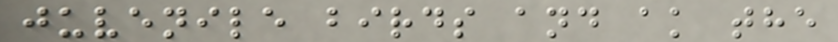juvenile birds and ak the
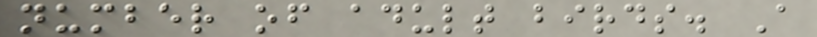number of adult birds. A
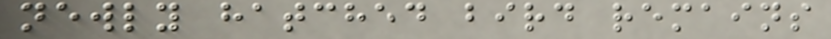newly hatched bird remains
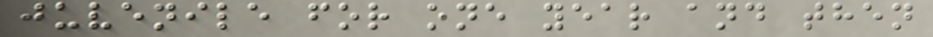juvenile for one year and then
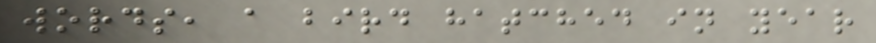words, a bird hatched in year
